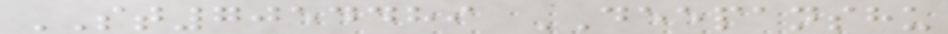ST7054489 DEEPANSHU
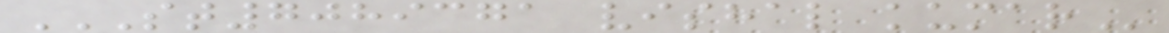ST7089371 VISHAL KUMAR
